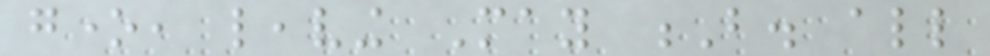gone, leaving May B. all
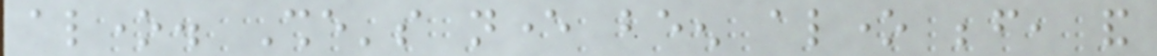alone. She's never been alone before, and
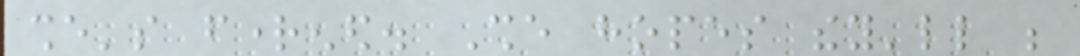she's frightened. She hopes they'll be
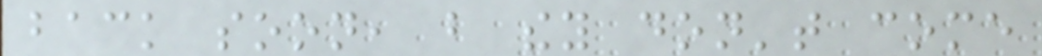back soon, but they don't come
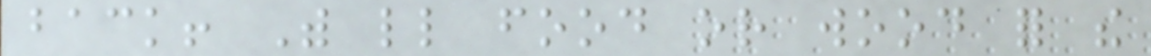back! With little food or wood for the
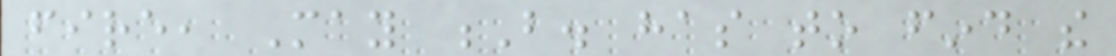fire, May B. has to find the
